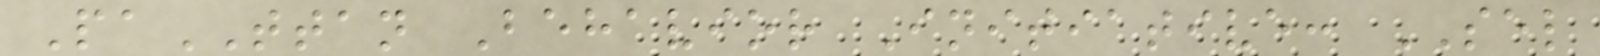PaTTAN Behavior Initiative: SEL
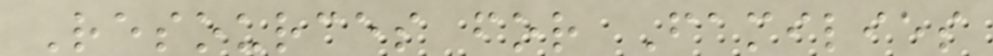Resources for Families
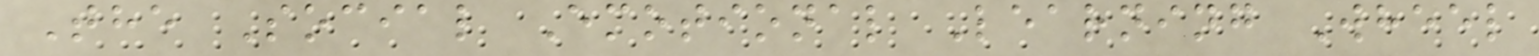The Social Emotional Learning Wheel
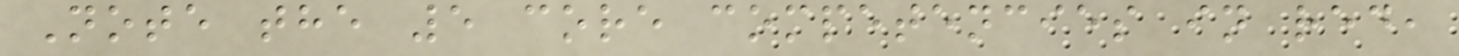Note the 5 core competencies in red,
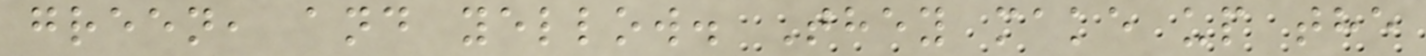green, and yellow. They make up the
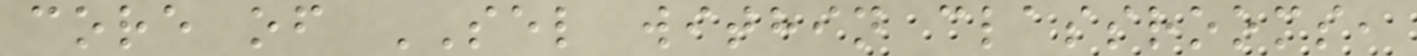core of SEL within classrooms,
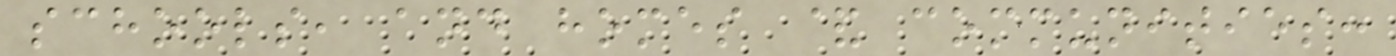schools, and homes & communities:
